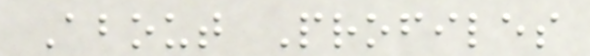About Profiles
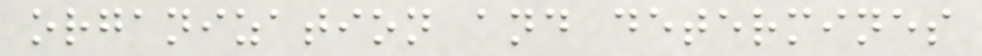organization and determines
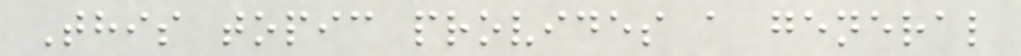This topic provides a general
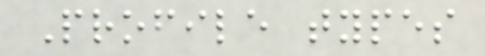Profile types
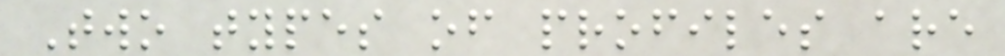Two types of profiles are
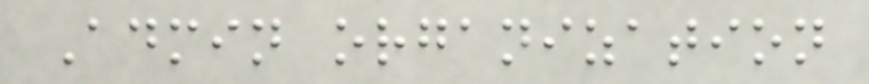Admin organization
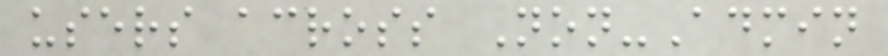users across Non-Admin
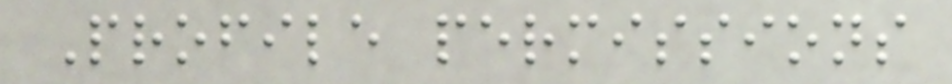Profile permissions
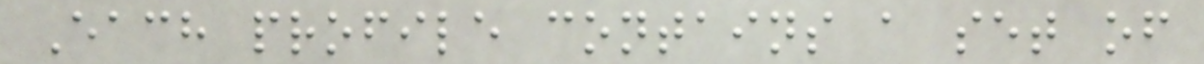Each profile contains a set of
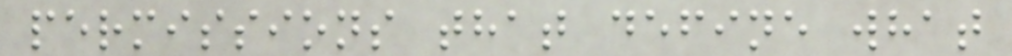permissions that define what
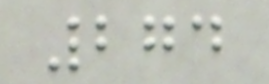274
